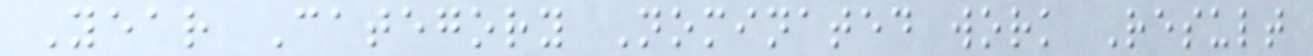Year Category Nominated work Result
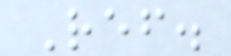Ref.
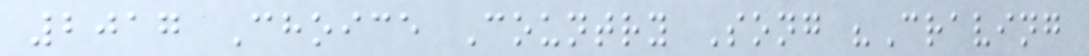2017 Choice Country Song "Craving
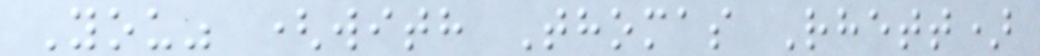You" (with Thomas Rhett)
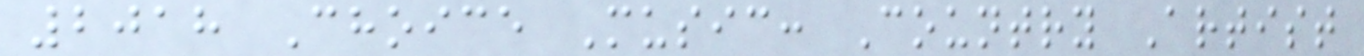2018 Choice Music: Country Artist
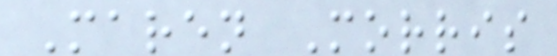Maren Morris
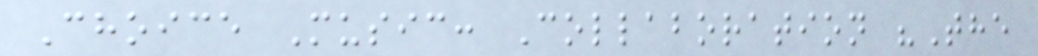Choice Music: Collaboration "The
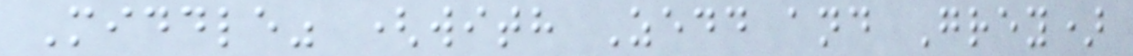Middle" (with Zedd and Grey)
